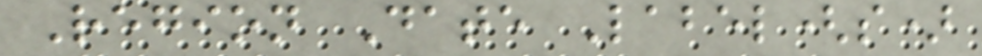Region Date Label(s)
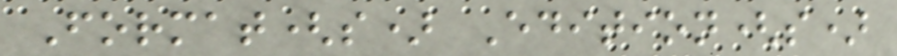Format(s) Edition(s)
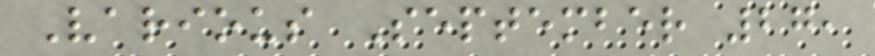Various September 27,
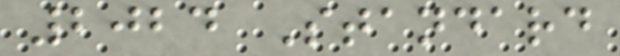2024 Standard
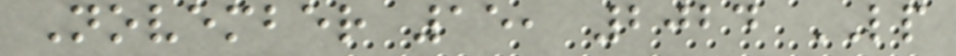November 15, 2024 LP
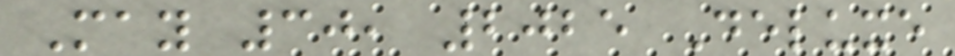May 30, 2025 Deluxe
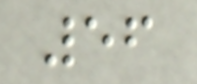56
